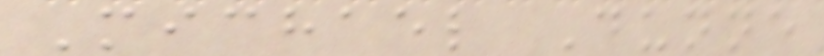Michael Dunne
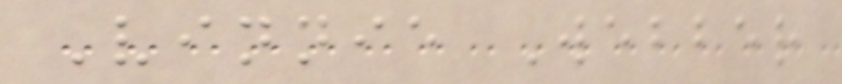Vinnie Webber
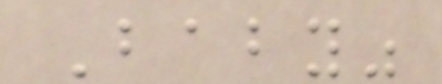Baby"
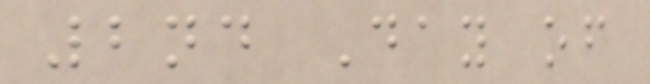2nd Day of
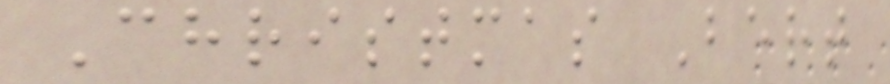Christmas Bert
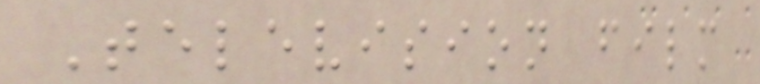Television film
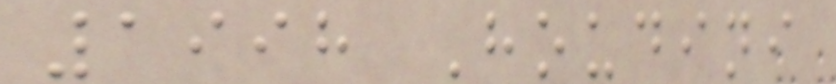1998 Houdini
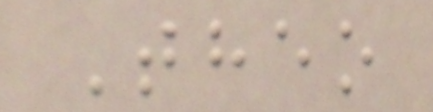Theo
